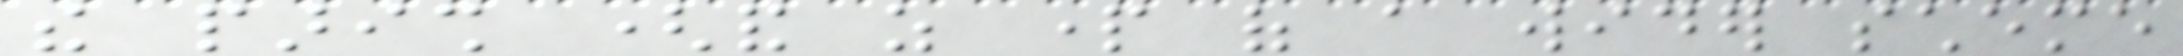the parish (and as part of a wider scheme
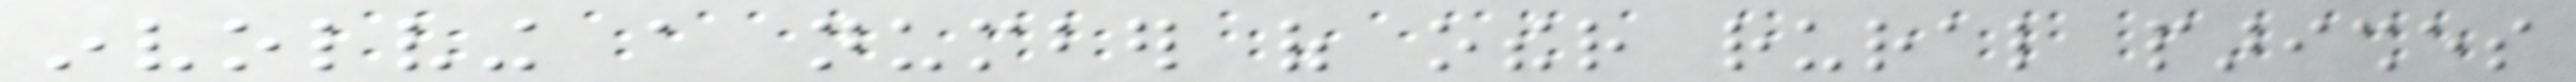involving a number of other rural parishes
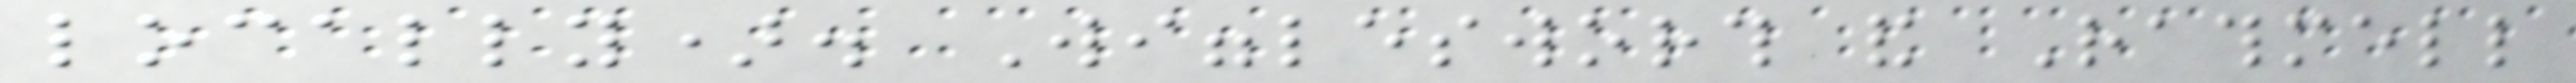locally). Wigglesworth and Rathmell
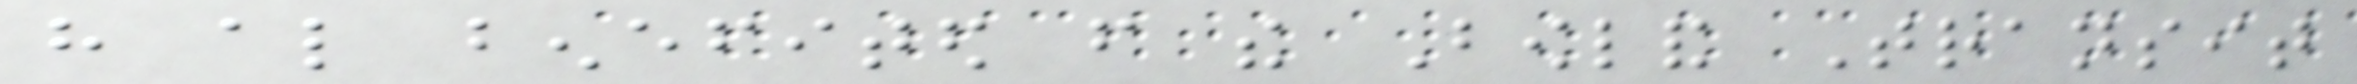have also benefited from the Bowland Transit
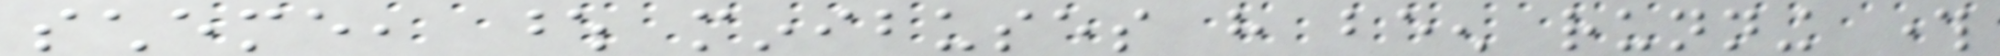scheme, whose minibuses have been running through
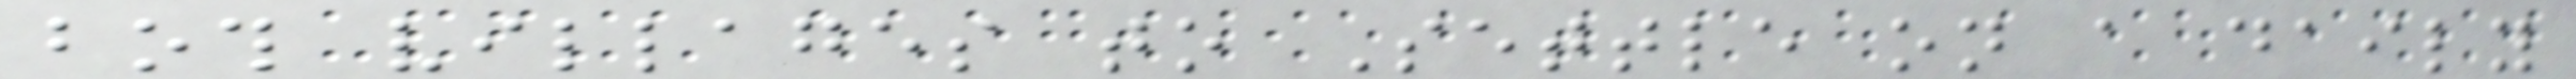both villages to Settle on a daily
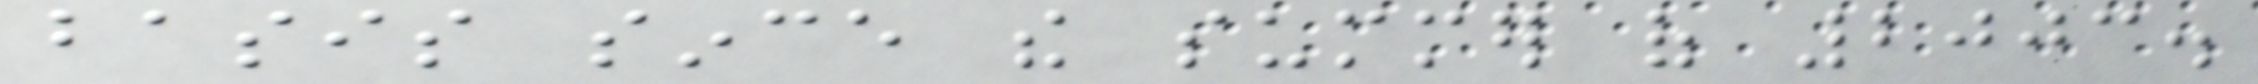basis since the summer of 2003.
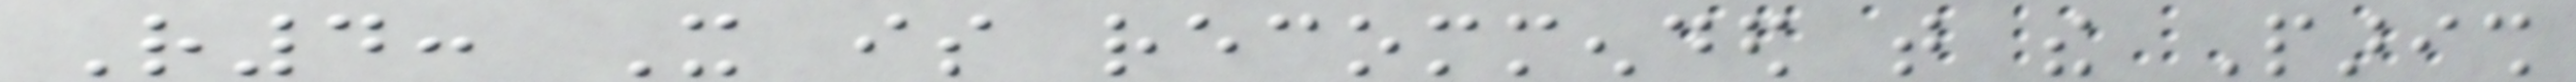R4: It is recommended that the Parish
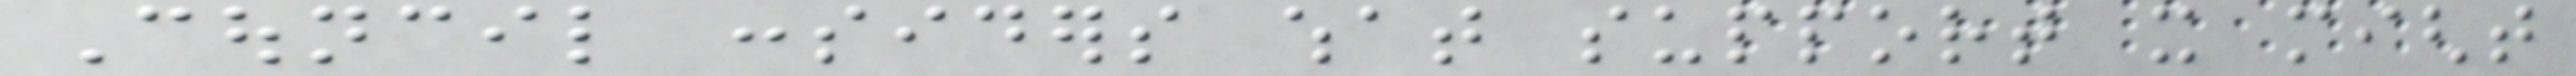Council considers what support it might
